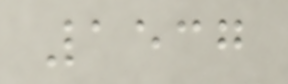1537
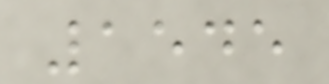1545
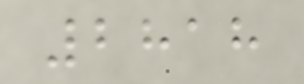2818
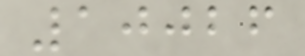10026
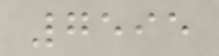7595
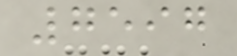7597
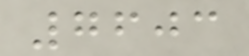7603
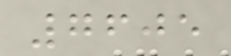7605
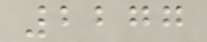2277
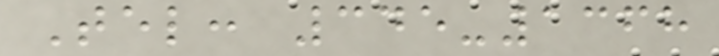Tel: 345-1368
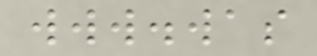www.was
